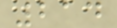214
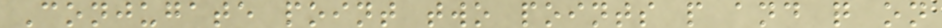Conjugate point two points p and q on
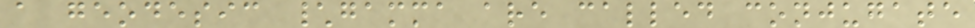a geodesic \gamma are called conjugate
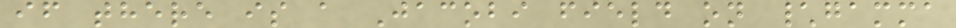if there is a Jacobi field on \gamma
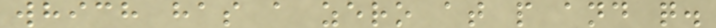which has a zero at p and q.
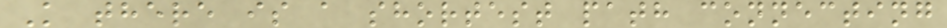K there is a shortest path connecting
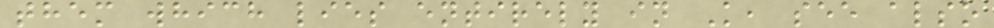them which lies entirely in K, see also
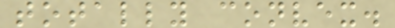totally convex.
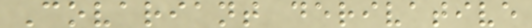Covariant derivative
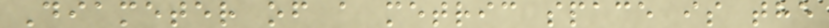Diameter of a metric space is the
